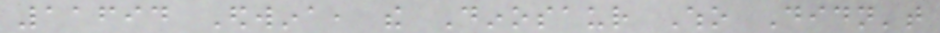11694 Edwina, the Dinosaur Who Didn't
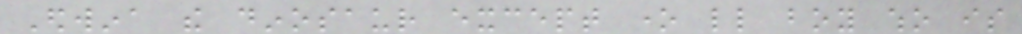Edwina the dinosaur except one little boy who is
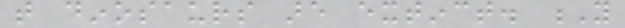that dinosaurs are extinct. Y
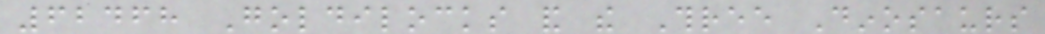62468 Goldilocks and the Three Dinosaurs
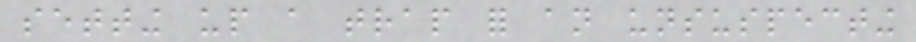setting up a trap for an unsuspecting
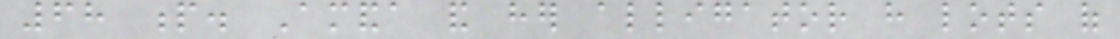68 p. Amanda and her alligator have lots of
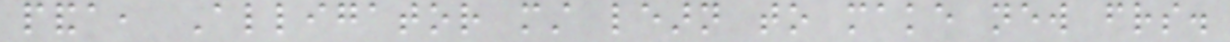panda, Alligator must learn to make new friends.
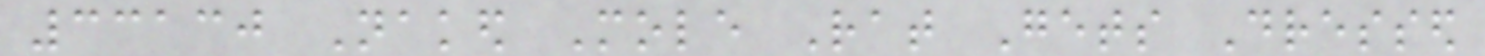33130 Naked Mole Rat Gets Dressed
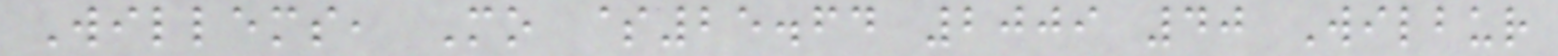Willems, Mo $25.64 2009 40 Wilbur
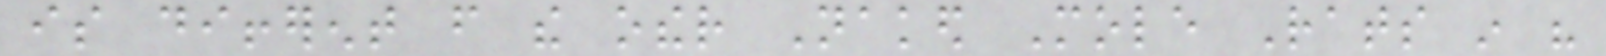is different from the other Naked Mole Rats in his
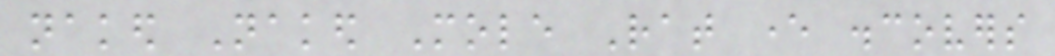naked Naked Mole Rat ever discovers
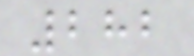282
